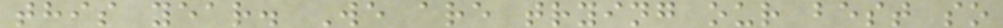this year. We are trying our best so
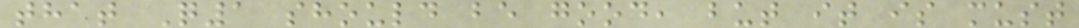that Q1 should be good, but it is must
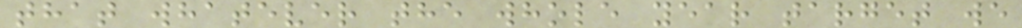that whatever the whole year target we
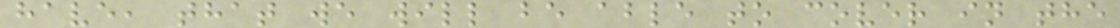have, that we will be able to cover in the
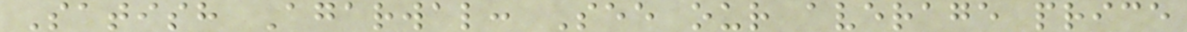Satish Agarwal: See our average price
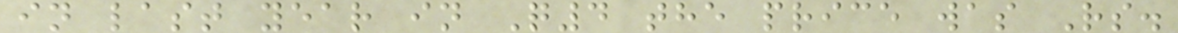in last year in Q4 the price was Rs.
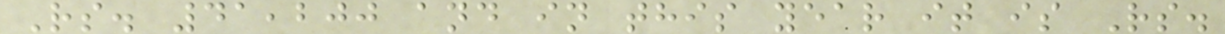Rs. 41,200 and in this year it is Rs.
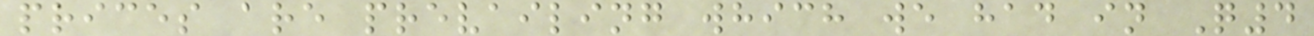prices are prevailing which we had in Q4
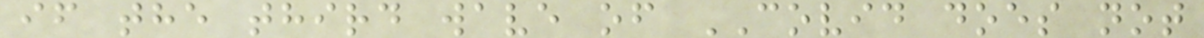if the third wave of COVID does not
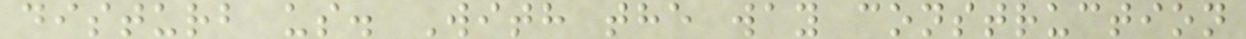disturb us. With the way construction
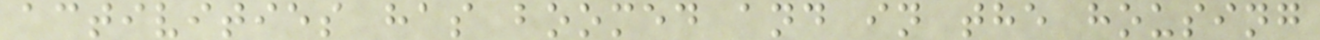activities has boomed and in the housing
